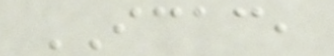ICAC,
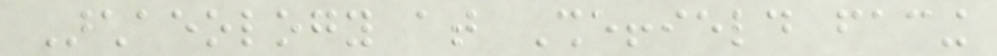Archaeology at Sheffield facing
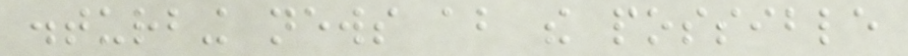disturbing news about the possible
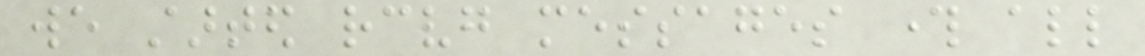we started receiving messages through all
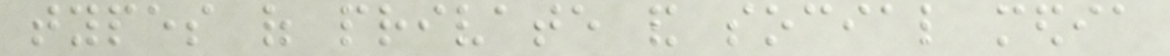types of private and social media
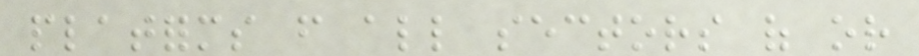platforms from all sectors of or
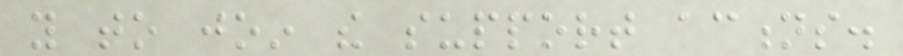you to join the support actions.
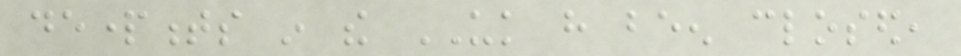departments in the UK have been closed,
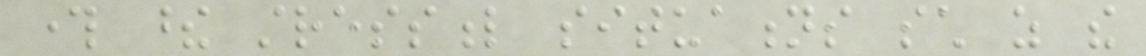through these stressful situations such as the
